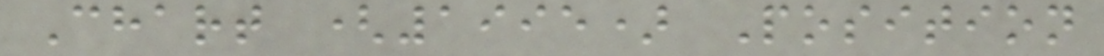Chart (1995) Position
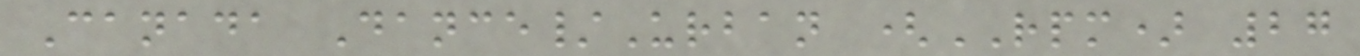Canada Dance/Urban (RPM) 27
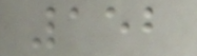152
